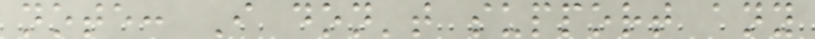note: I don't support any
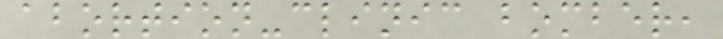abortion-clinic bomber,
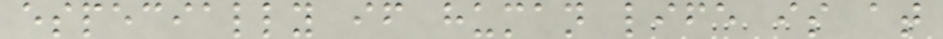especially if human life is at
